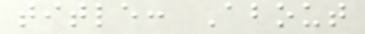title: About
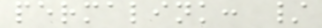permalink: /
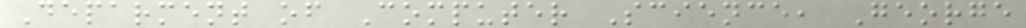Deparment of Computer Science, George
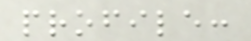profile:
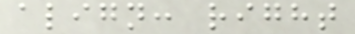align: right
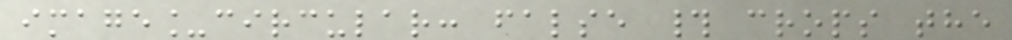image_circular: false # crops the
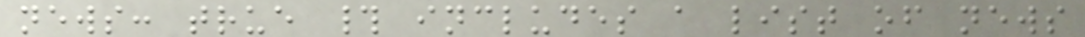news: true # includes a list of news
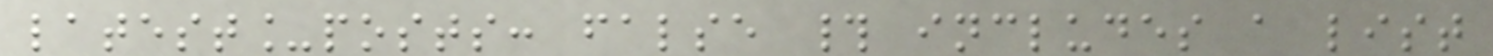latest_posts: false # includes a list
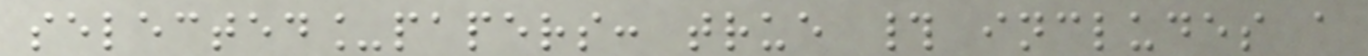selected_papers: true # includes a
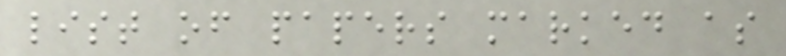list of papers marked as
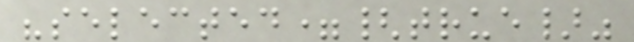"selected={true}"
